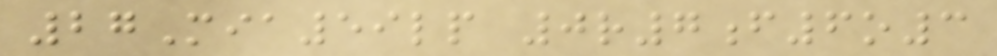27Mia59lp 0r7f6o3
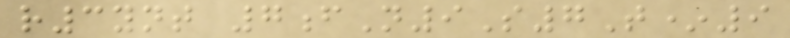r3ynt 7fN9S7T*9
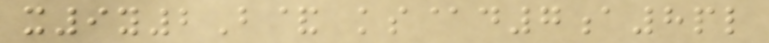x9y2B& ks@d7a8pl
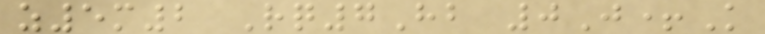z5m2 Rq7Hb 0J+K
